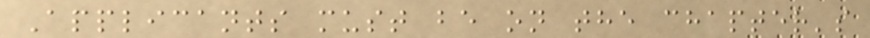Applicants must be on the chapter's
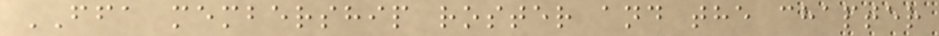FFA membership roster and the chapter
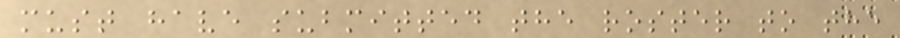must have submitted the roster to the
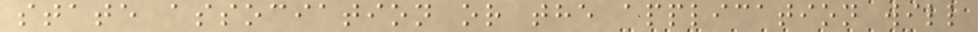state association or the application will
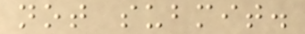not submit.
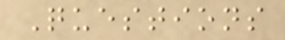Questions
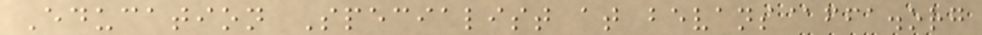Education Specialist at bevans@ffa.org
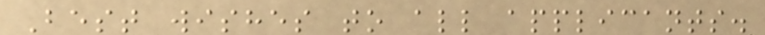Best wishes to all applicants.
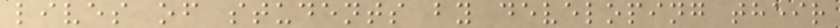lives of students by developing their
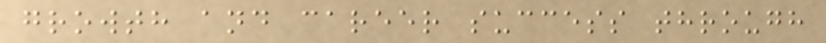growth and career success through
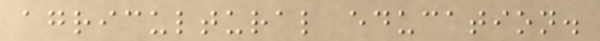agricultural education.
